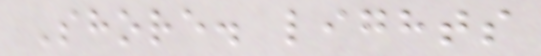Shore. lights
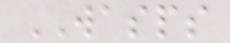WASPS
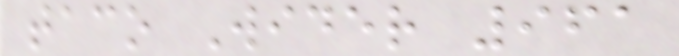taco Wider 961
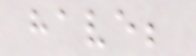have;
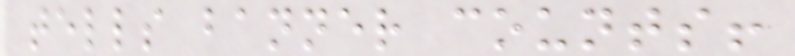tells banner counts!
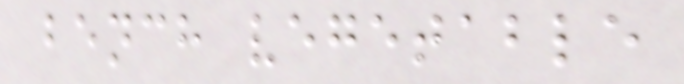bench vegetable
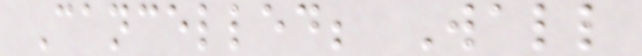Cancelled; Wall
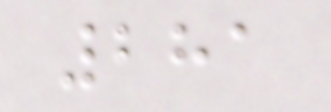281
